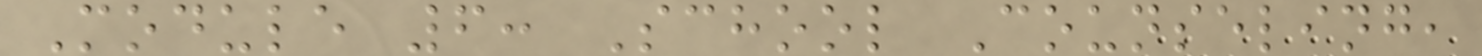Module 6: School Counseling,
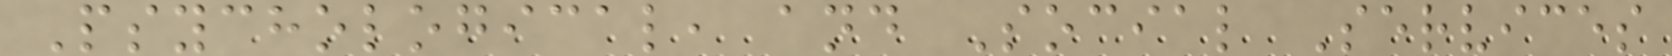Psychological, and Social Services
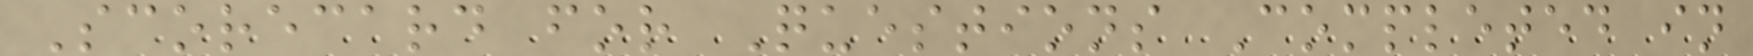Scorecard for Questions Completed in
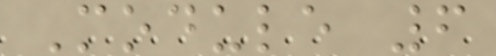Module 6
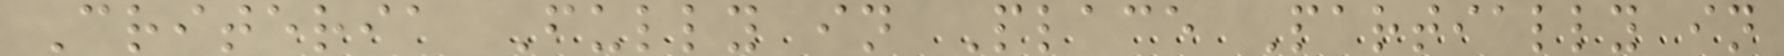Criteria Fully in Place Partially in
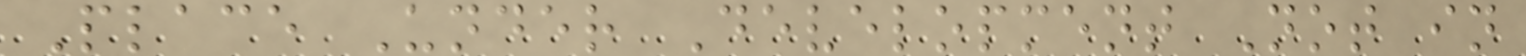Place Under Development Not in
